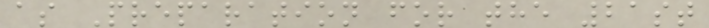as Preparation for the 21st
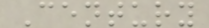Century
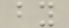by
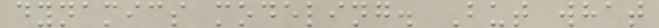dynamics modeling. But what
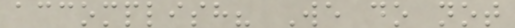accomplish? We do not
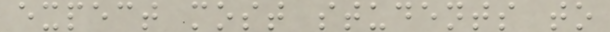expect most students to
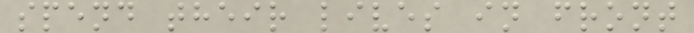spend their lives in front
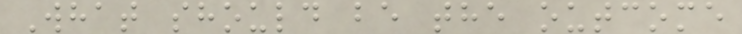What should be the outcome
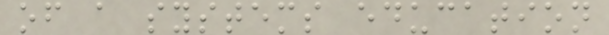of a systems education
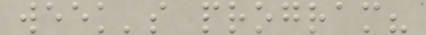week's program?
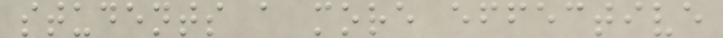students a more effective
